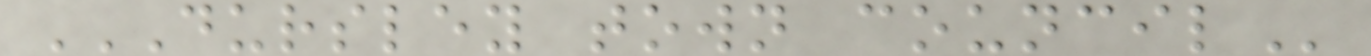DURSLEY TOWN COUNCIL
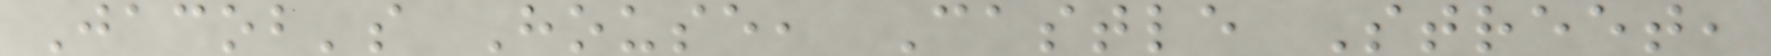Jacob's House, Castle Street,
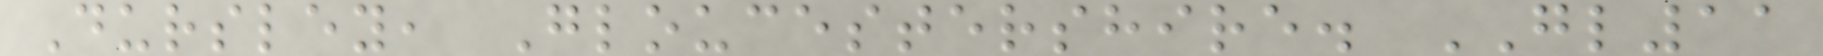Dursley, Gloucestershire. GL11
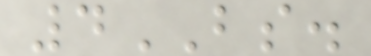4BS.
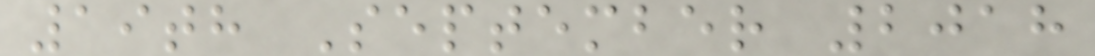19th September 2018
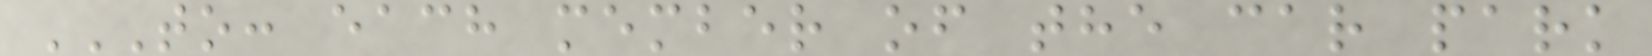TO: EACH MEMBER OF THE CAR PARK
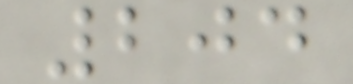204
